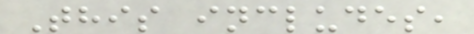This includes,
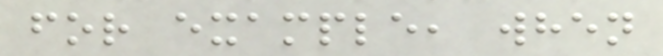for example, when
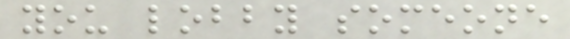you lobby someone
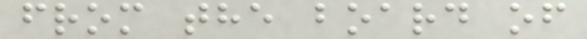from the board of
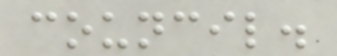council.
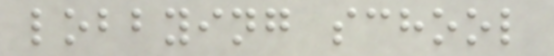lobbying school
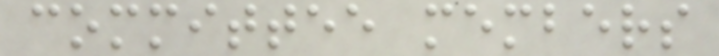committee members
